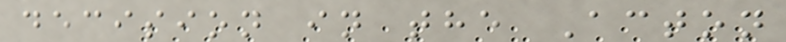decision in the Acton
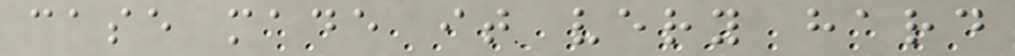case made it very hard
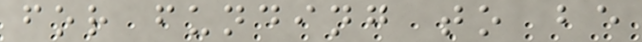for funding to be
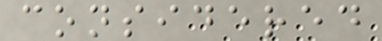considered
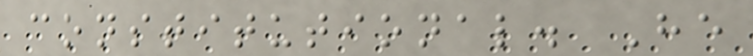constitutional. He
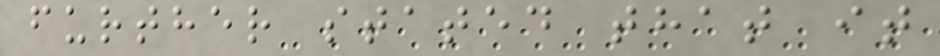further stated that it
